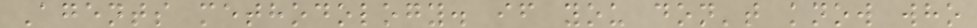Agents methodology. if you don't know who
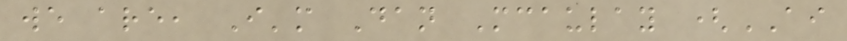we are, I'm Dan Mcaulay (AI
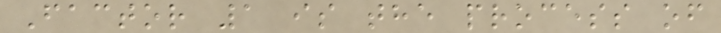Factor 1 is the process of
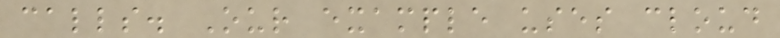calls. Our example uses cloud
